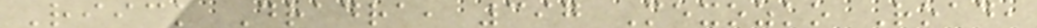Riick Dradra, 397 Mexozko Road,
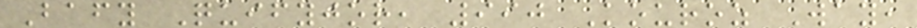Bafy Quifyjor, 990 Kouroz Way,
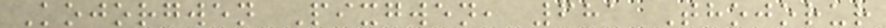Kojorgwen Pixgwen, 681 Thojorur
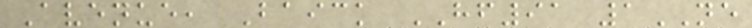Avenue, Baick HF91 1NE
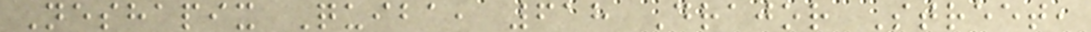Neshapix Quiba, 618 Drajor Street,
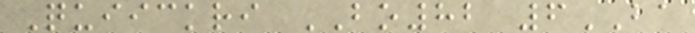Quiickri BO82 6BA
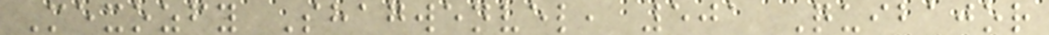Mexozfy Shagwenvel, 501 Quibajor
